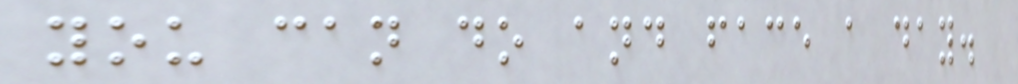you can do and face a day.
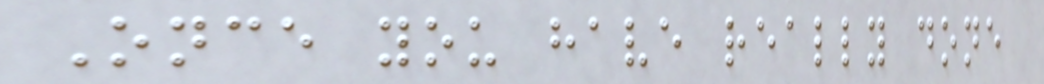Once you have really done
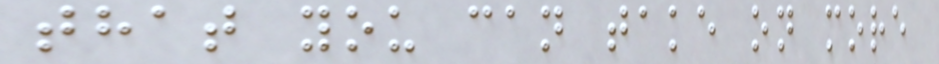that you can take on more
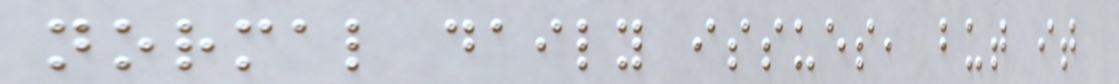normal daily issues, but it
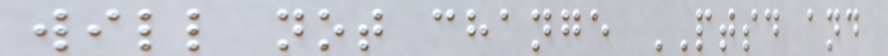will not change PTSD and
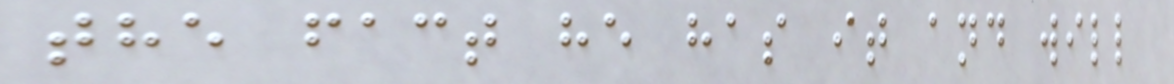the fact he has it and will
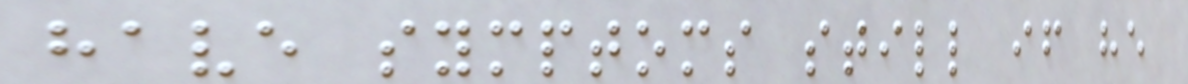have symptoms still if he
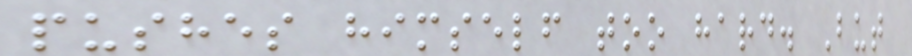pushes himself too hard. But
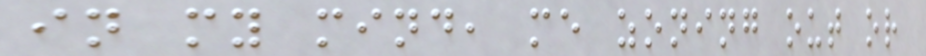in my mind, me zoning out or
